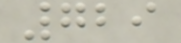729
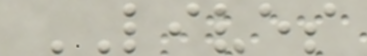LIVES
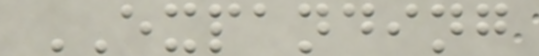EXPANDING
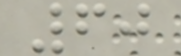60
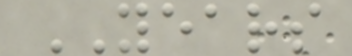YEARS
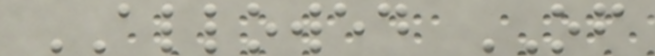ALLOWED OF
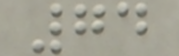74
